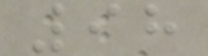98
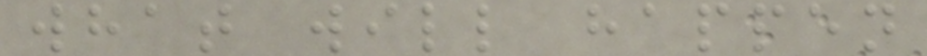what will happen
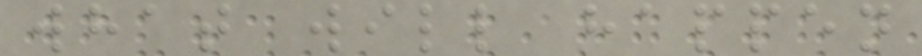what will happen
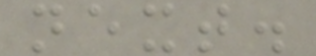next.
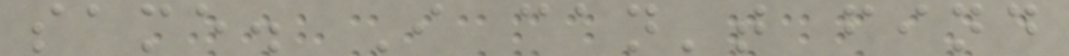same. I can't find
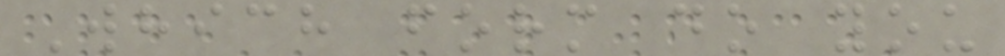Which form do you
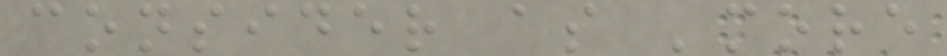consider as 'more
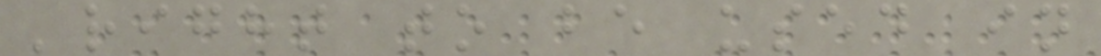'right to be used in
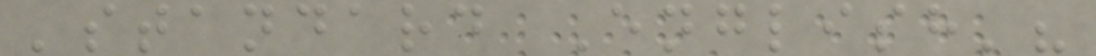'standard English'?
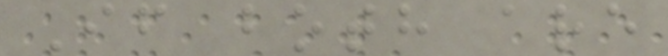If both are
